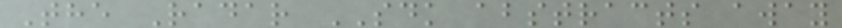The Radar SDK abstracts away
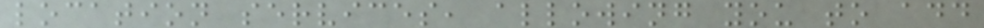location services, allowing you to add
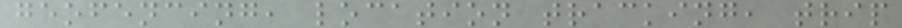geofencing, location tracking, trip
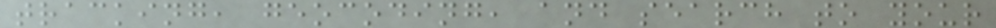tracking, geocoding, and search to your
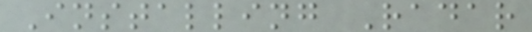Installing Radar
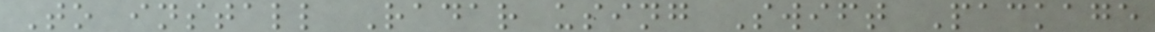To install Radar using Swift Package
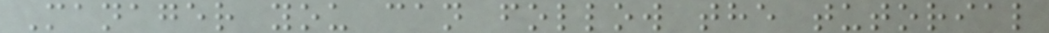Manager you can follow the tutorial
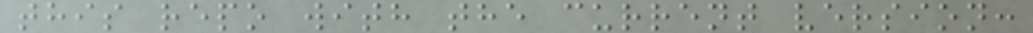this repo with the current version:
